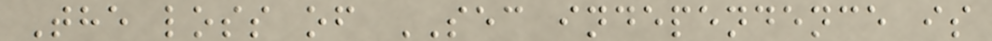The loss of SEC independence is
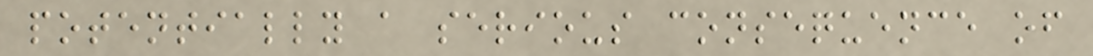potentially a serious consequence of
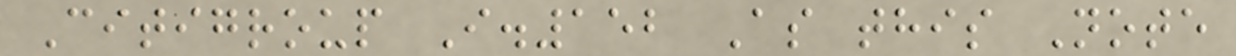Citigroup I.152 As this Note
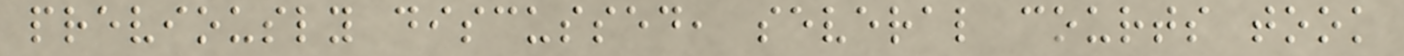previously discussed, several courts took
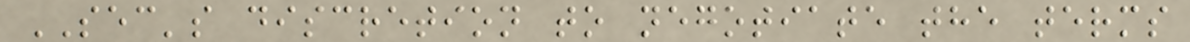SEC's discretion to negotiate the terms
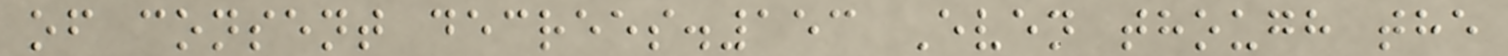of consent decrees.153 Even though the
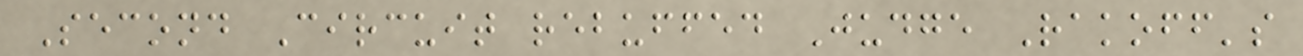Second Circuit rebuffed Judge Rakoff's
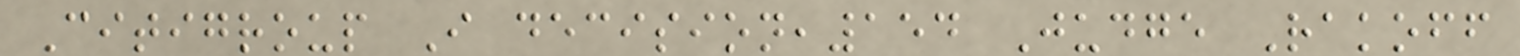Citigroup I decision,154 Judge Rakoff
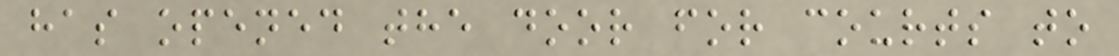has opened the door for courts to
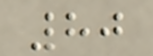80
